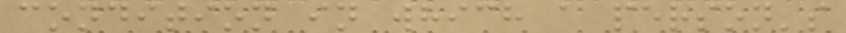condition in which a person's
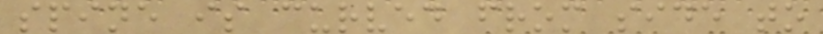spine is curved from side to
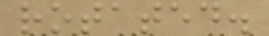rotated.
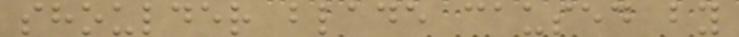shoulder blade caused by
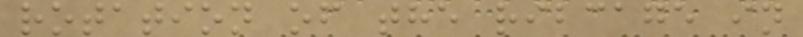rotation of the ribcage in
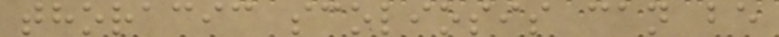thoracic scoliosis can be
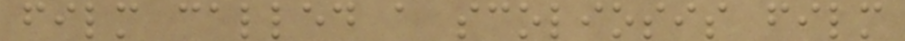film called a scoliosis film
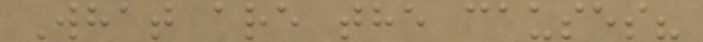What are the causes?
